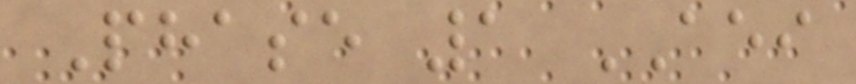Phase 1 AEI
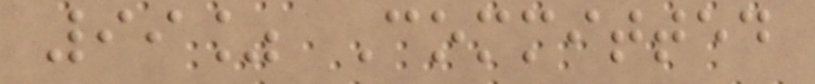99% Committed
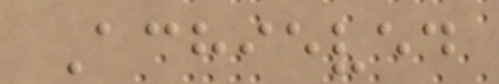Achieved
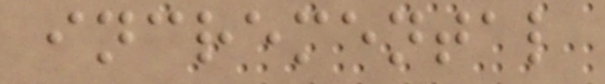incremental
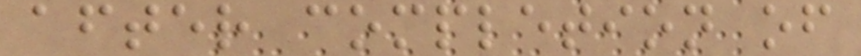after completion of
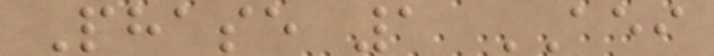Phase 1 AEI
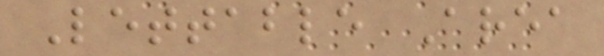Lettable Area
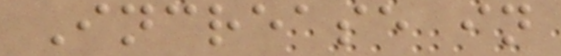Increase in
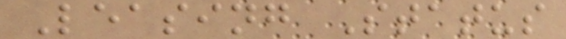Leasing Status
